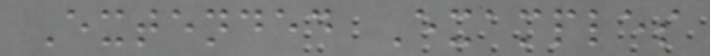Extended Examples
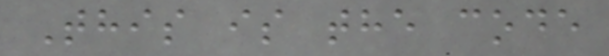This is the code
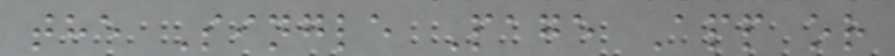the Single Page App or
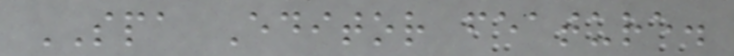SPA Editor feature.
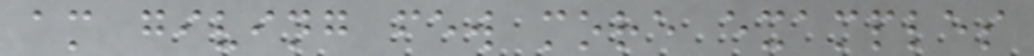am giving few more examples
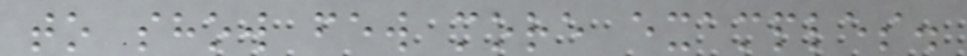to show few more examples.
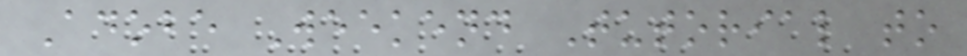Adobe Weekend Tutorial to
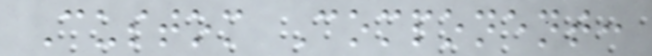Custom Component:
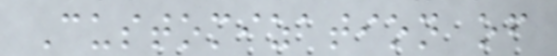Customization of
